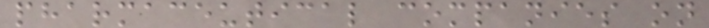pharmaceutical companies on
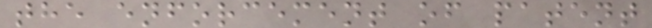the enforcement of patent
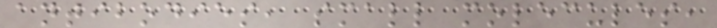antibodies, small molecules,
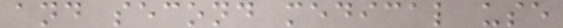and second medical use
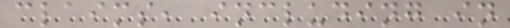claims, including in
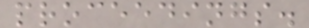proceedings.
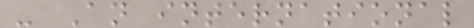- An international
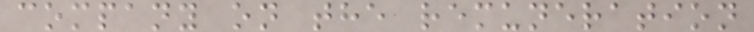company on the remuneration
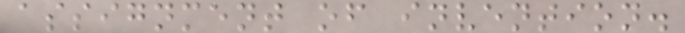assignment of invention.
